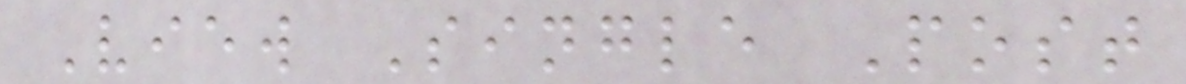View Single Post
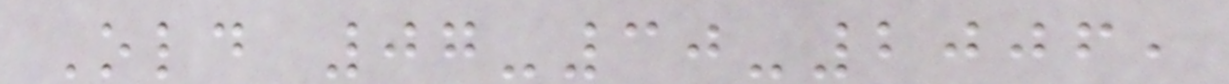Old 07-30-2006,
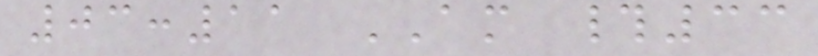03:11 AM #33
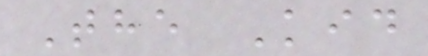The Kid
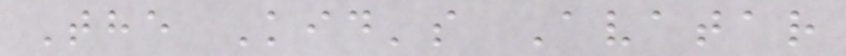The Kid's Avatar
